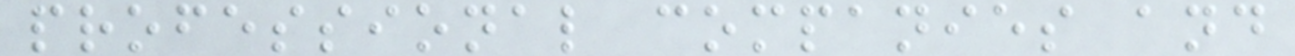professional companies and
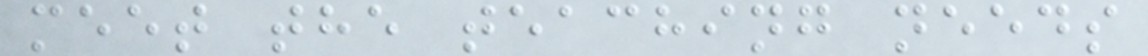meet the teaching needs
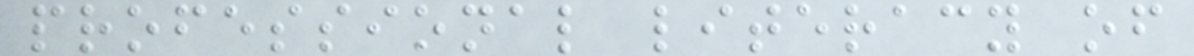professional literacy of
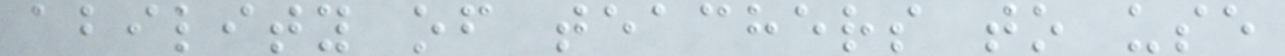ability of teachers to use
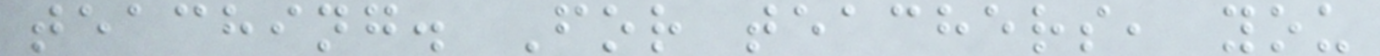teaching. For teachers, you
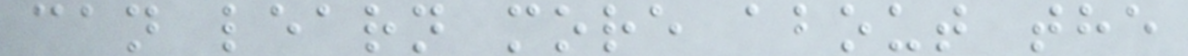can learn more about the
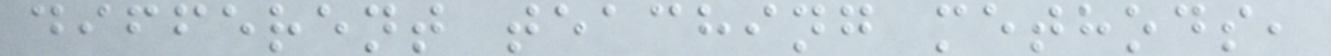different teaching methods,
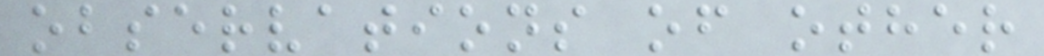observations of other
